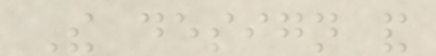The design and
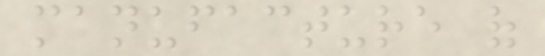manufacture of
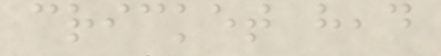cricket head
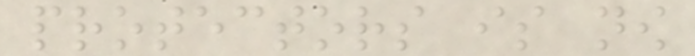protectors is now
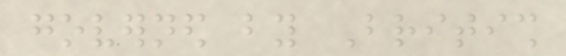governed by British
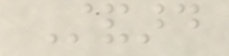Standard
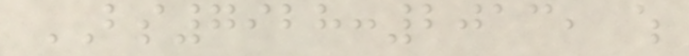BS7928:2013, which
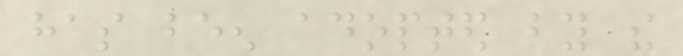has been adopted by the
